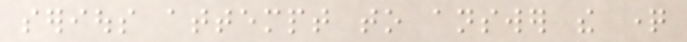serious attempt to answer the question
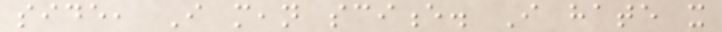side, I mean science. I hate it
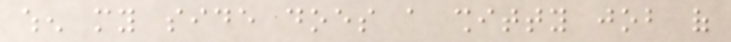when my side does a shitty job of
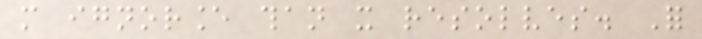more ignorance than it resolves. For
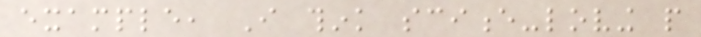example, I think science-loving people
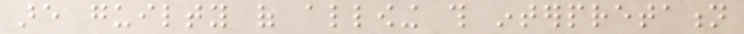are guilty of allowing this interpretation
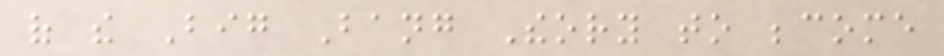of the Big Bang Theory to become
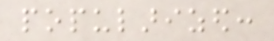popularized:
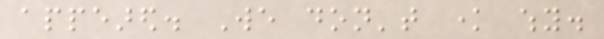appeared. We don't know why.
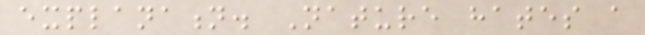explanation. Nature hates a
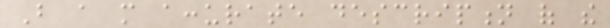But a more accurate description of the
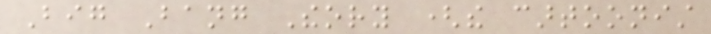Big Bang Theory (the cartoonist
